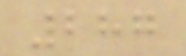287
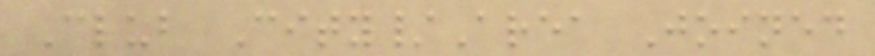Club City/Area Joined
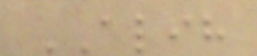ALIH
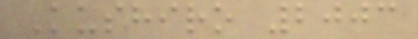Kushiro 2003
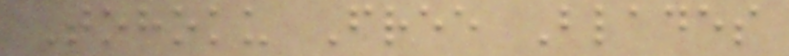Tohoku Free Blades
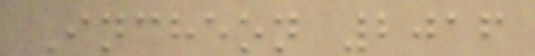Incheon 2016
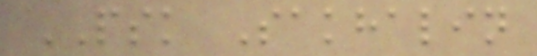PSK Sakhalin
